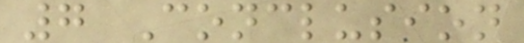7 Conclusion
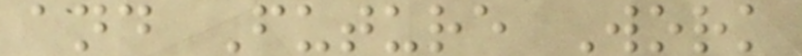and Future Work
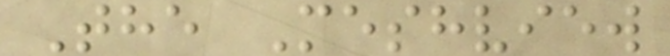The Meshview
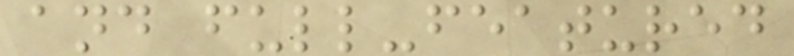and full-featured
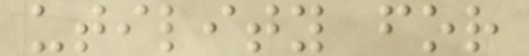utility for
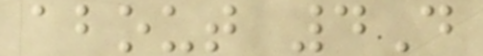about 4D
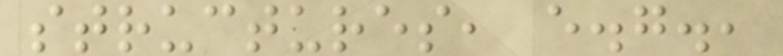structures, e.g.,
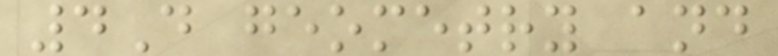4D geometry and
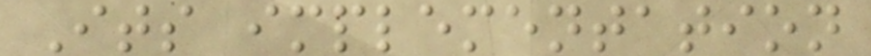Its implementation
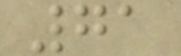71
